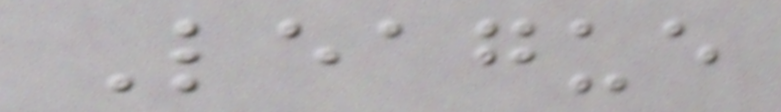League
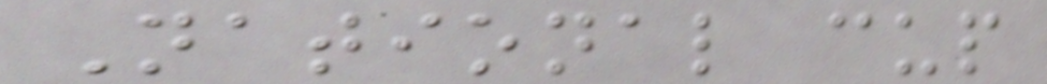National cup
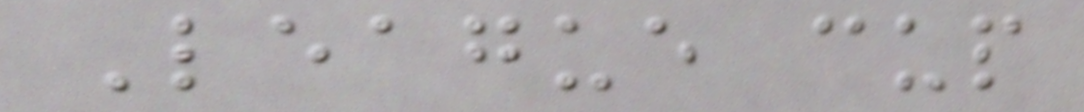League cup
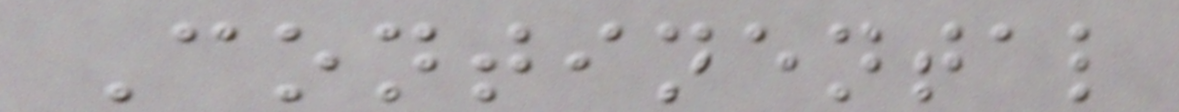Continental
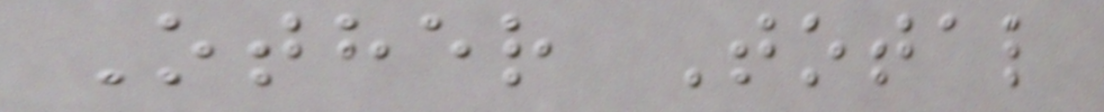Other Total
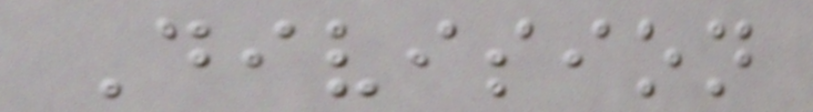Division
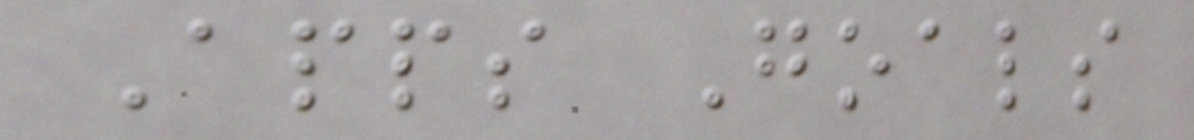Apps Goals
